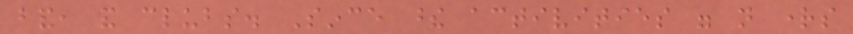band, and clubs. Since these activities were not rights
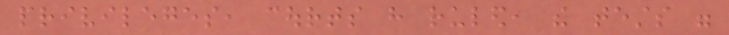privileges, courts have ruled, the tests were
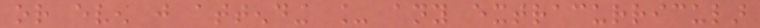or even just attending _ any extracurricular
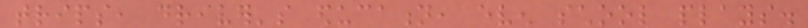trips, driver's education, even school plays.
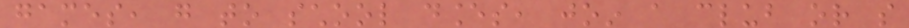games, go to school dances, join a club or so
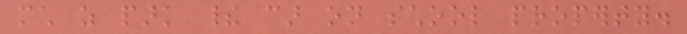much as park their car on school property.
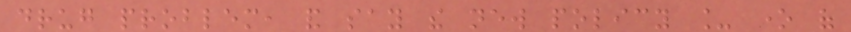drug problem, and say the new policy _ one of
